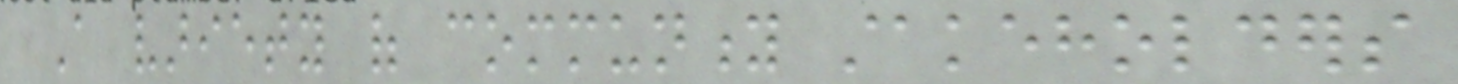A variety of community stakeholders
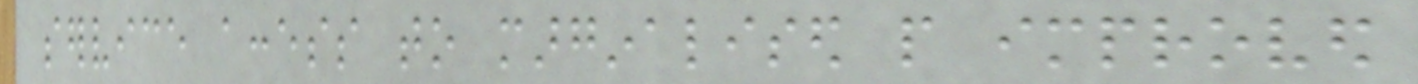service access to marginalised people improved
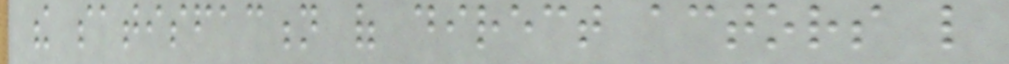the satisfaction of direct actors like
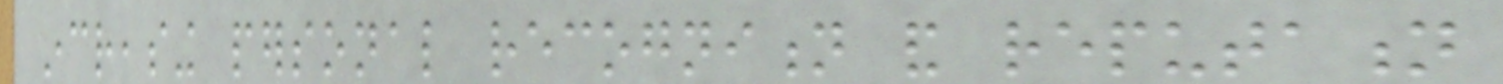increasing personal recognition and reputation
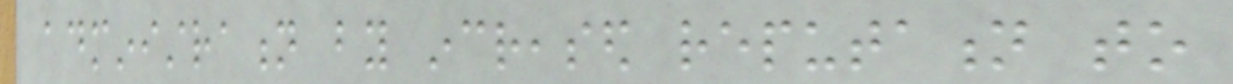administration by increased reputation to
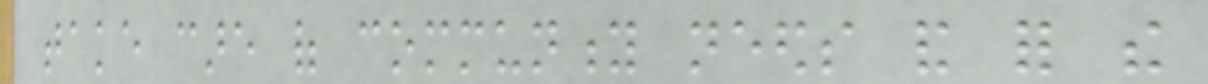take care of community needs and for the
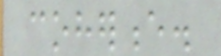coherence.
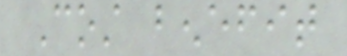Cost benefit
